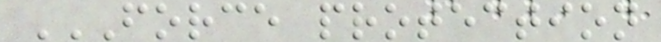FORCE PROTECTION
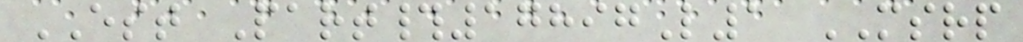EST Part#17897L1 MSRP
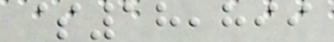$18,899
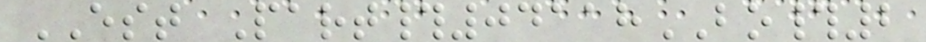EST Part#04118BO#2
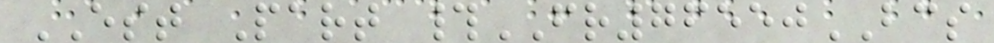EST Part #FR76550BCS
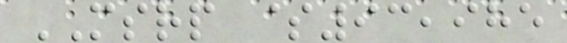MSRP $93,985
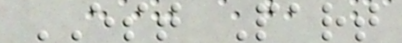EST Part
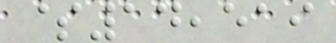$14,519
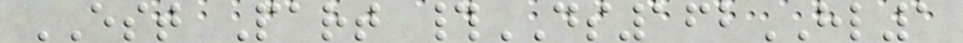EST Part #DS162HL1
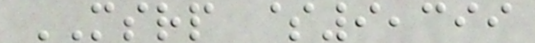MSRP $9,399
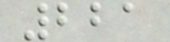221
